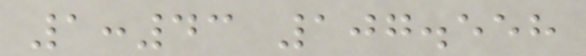1:43 107.558
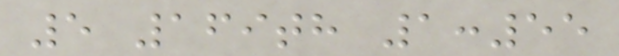5 169th 1:55
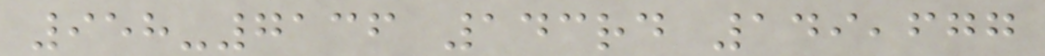958-7136 143rd 149,677
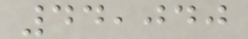44,040
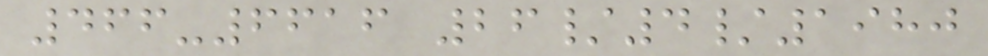466-6616 26/4/1980
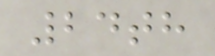24th
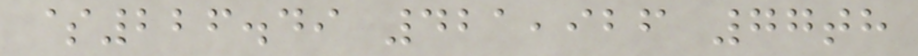$226.49 421,926 77th
